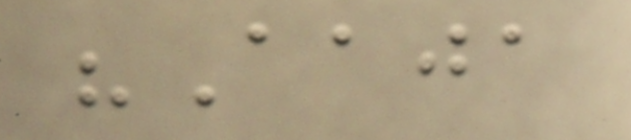"Aaja
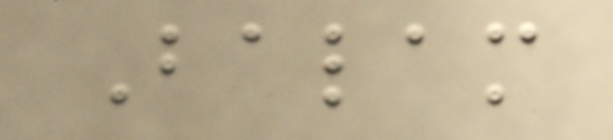Balam
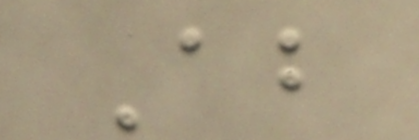Ab
